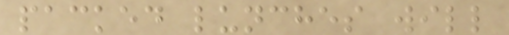packed lunches will
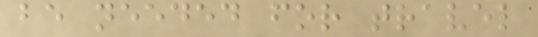be needed for travel
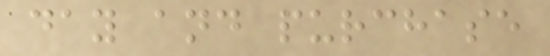day and purchase
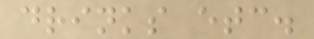drinks etc.
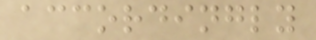accordingly
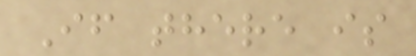If there is
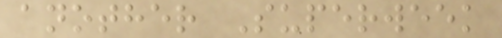another Superweek
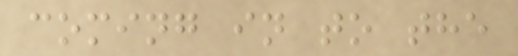coming in to the
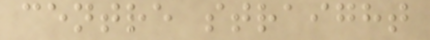centre straight
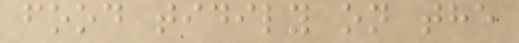food tidily on the
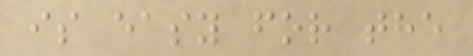is easy for the
